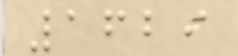1629
